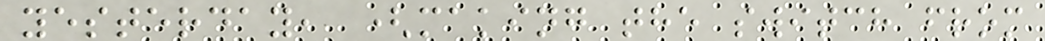yesterday, (making the switch from
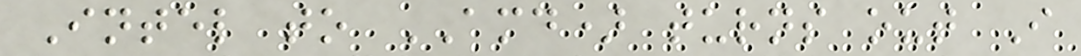Intel to AMD) turns out I
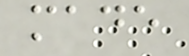made
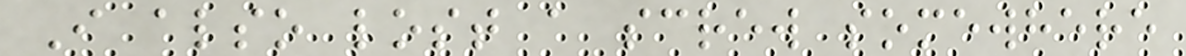I also lost a screw somewhere
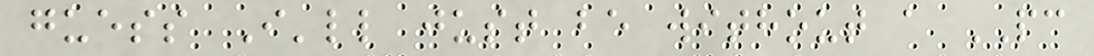guess I'll just be without a PC
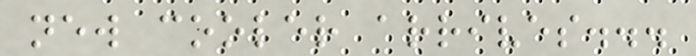new cooler arrives...
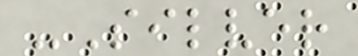-Silver
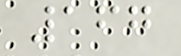167
